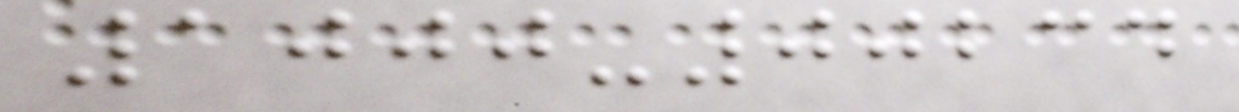1000-00234
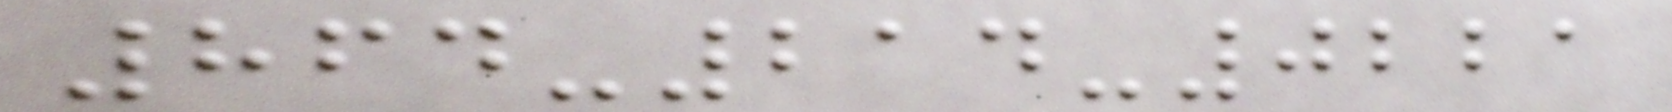864-214-0221
